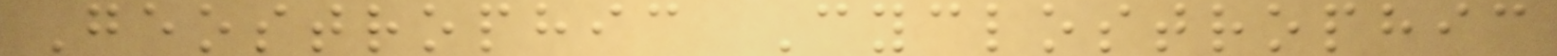Geostrophic Cyclostrophic
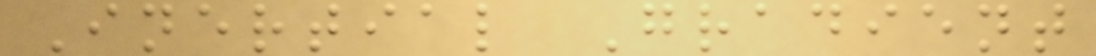Inertial Gradient
